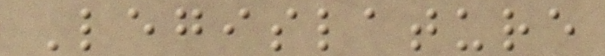Legislature
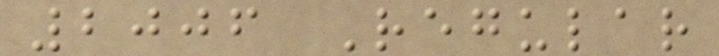2006 Regular
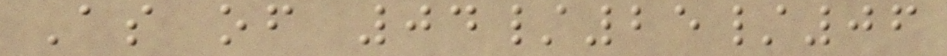As of 04/25/06
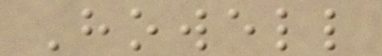Howell
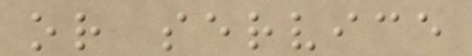or service
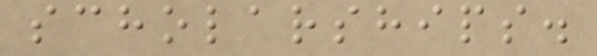scholarships.
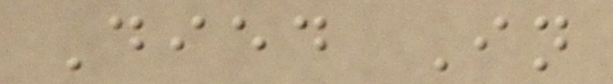Died In
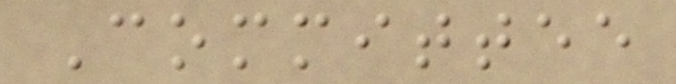Committee
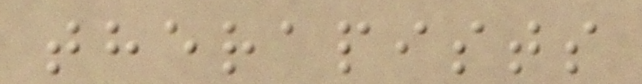therapists
